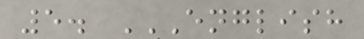5. ENGLISH
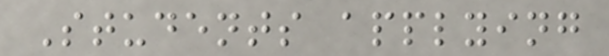Students applying
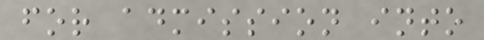for admission into
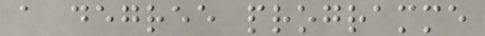a degree programme
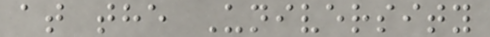at the University
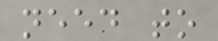need to
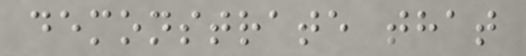demonstrate that
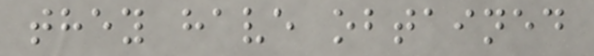they have obtained
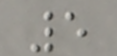5
